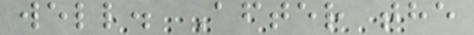well. After the
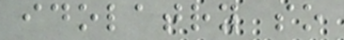idolatry so
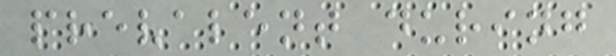prevalent during
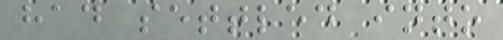had settled into
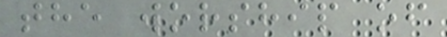the worship of
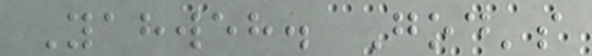Yahweh. God's
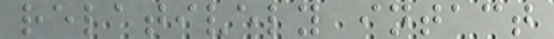relatively intact
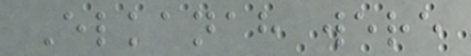Elkanah were
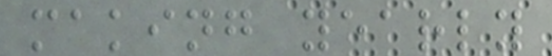making yearly
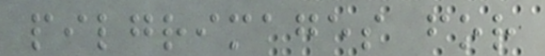pilgrimages for
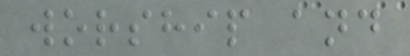worship and
